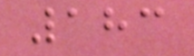183
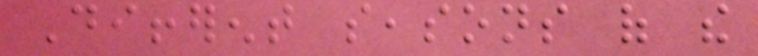Different seasons of the
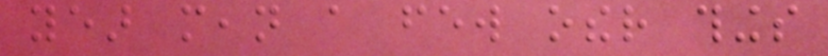year mean a few other things
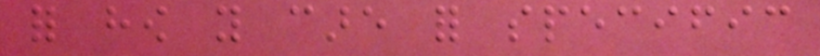for how you care for specific
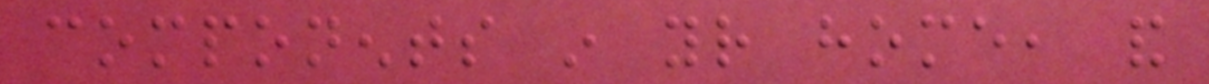components in your home, and
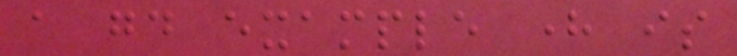a good example here is
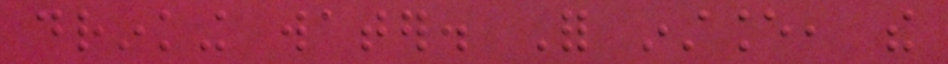drinking water. For instance, the
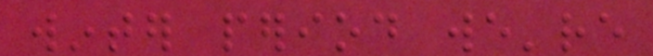winter period we're
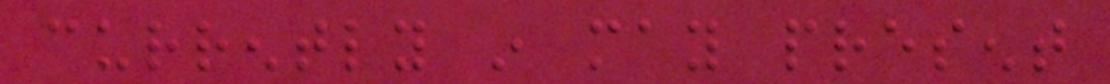currently in may present
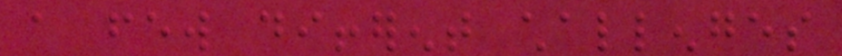a few different challenges
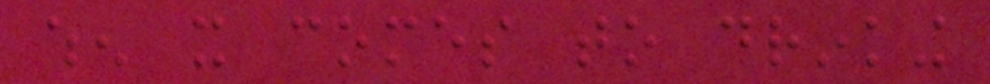when it comes to drinking
